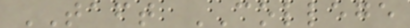TAFT COLLEGE
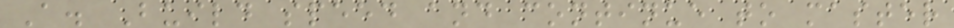A. Build speed and continue to master
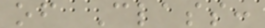of Class:
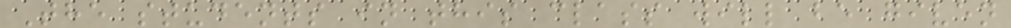The students in this class will be given
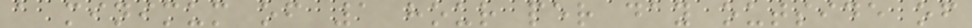a minimum of 1 hour per day outside of
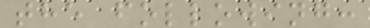the following:
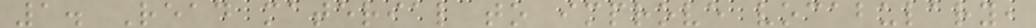1. Read material to improve vocabulary,
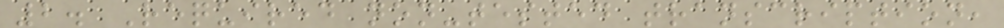2. Required non-tested transcription,
